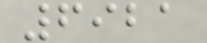6921
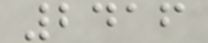2416
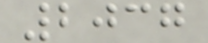2037
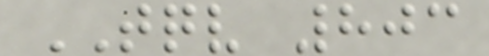TQV 803
